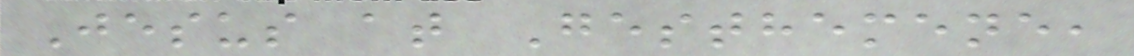Jesus at Gesthemene,
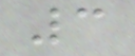3
